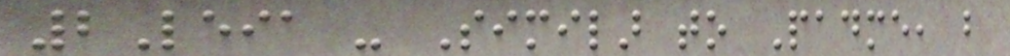2Leia - Similar to Padme, but
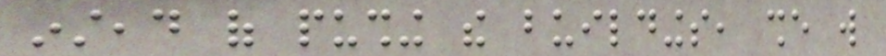instead of pushing the buildings, she will
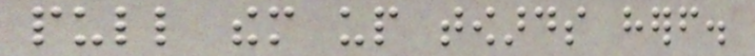pull them up towards herself.
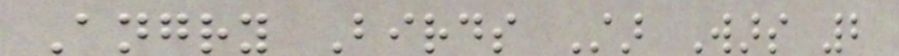Angry Birds Star Wars 2
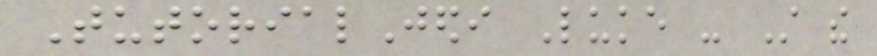TutorialJedi Luke - Still the
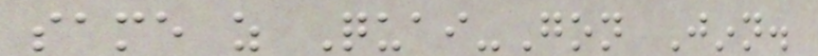same as Quai-Gon Jinn.
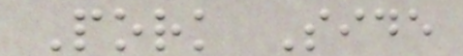Pork Side
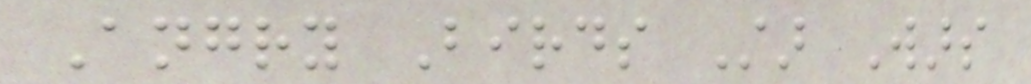Angry Birds Star Wars
